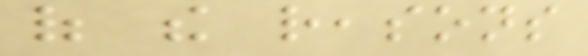of the reasons
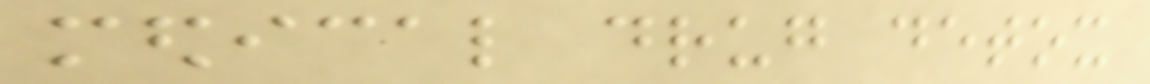medical drug detox
